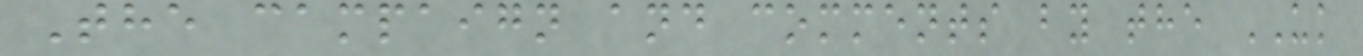The campaign and comments by the UK
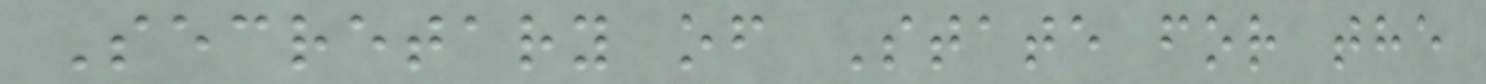Secretary of State for the
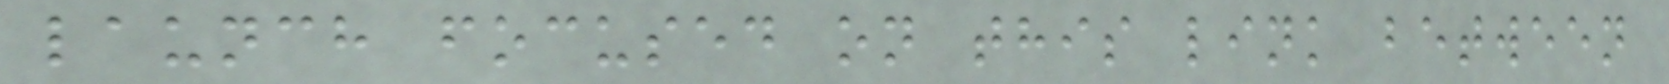launch focused on this link between
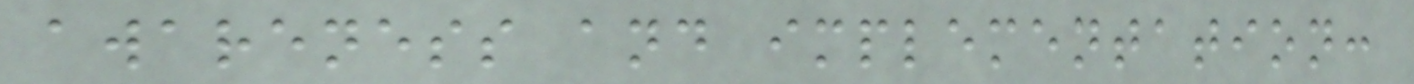awareness and implementation:
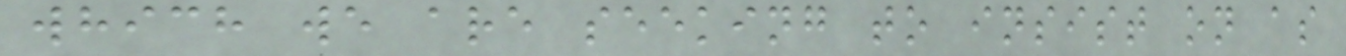which we are seeking to insist on as
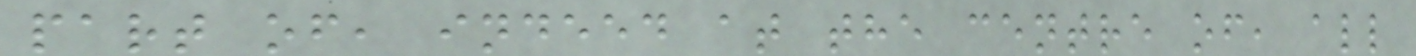part of, indeed at the centre of, all
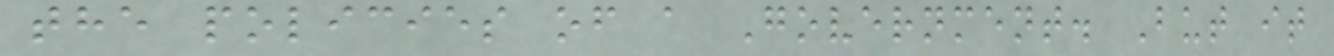the policies of a Government. But it
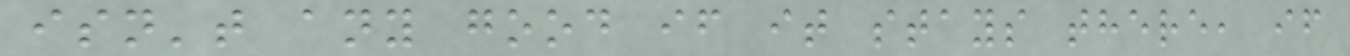isn't any good if it stays there, if
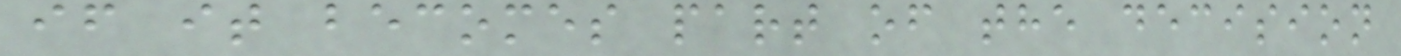if it becomes part of the decision
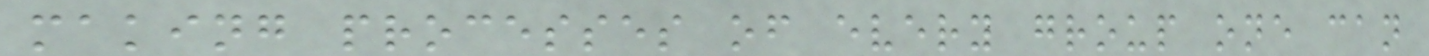making processes of every group one can
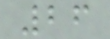26
